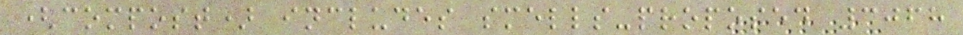(compost) includes smells-proposed 3068
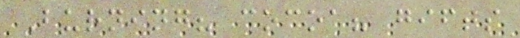Burning? cocoa? gifts
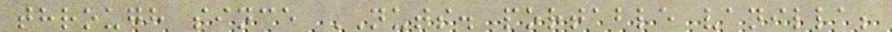through since NUTS. portable vanilla;
